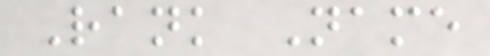Rank Name
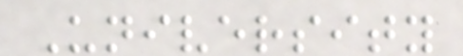University
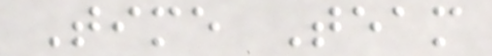Time Team
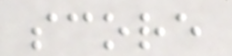score
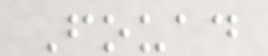Fouad
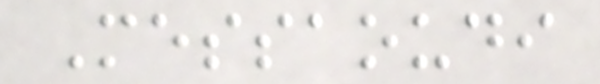Messaoudi
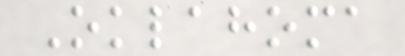Oklahoma
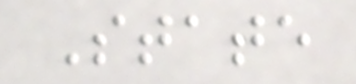State
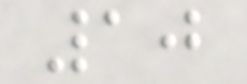10
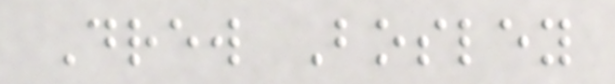Drew Bosley
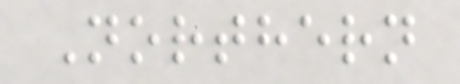Northern
